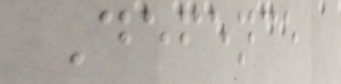Defence
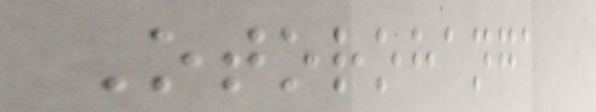Otorohanga
